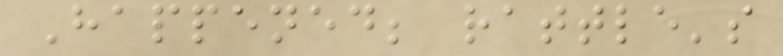Happened; rattle's
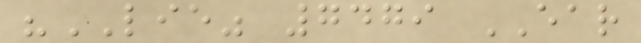"LIE" 7479 EAR
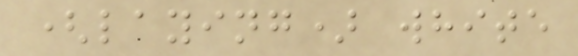(laying) white
